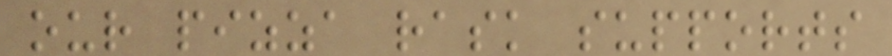our pizza rask supports
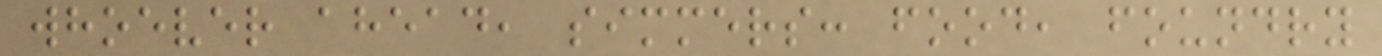whoever ahead, simmers: food, foundry
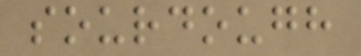sourdough
